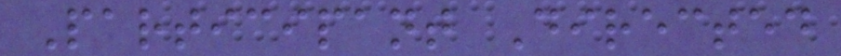Participant Directed
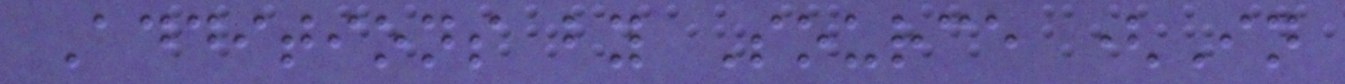Additions by Source (In
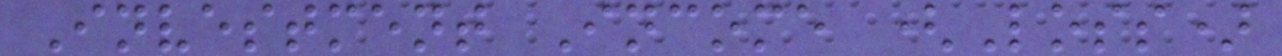Investment Income (Loss)
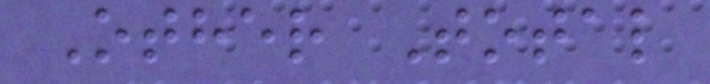Other Total
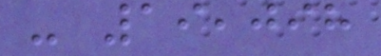- 19,098
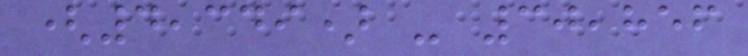(4,349) - 30,856
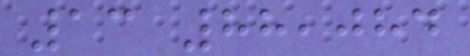13 88,084
